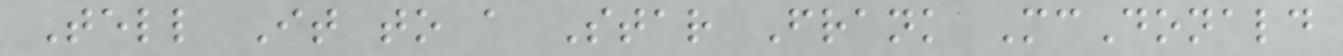Tell It to a Star Frank McDonald
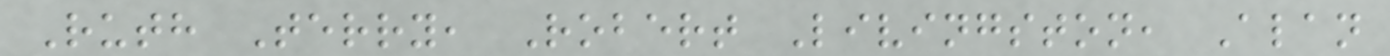Ruth Terry, Robert Livingston, Alan
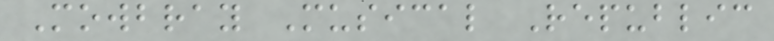Mowbray Musical Republic
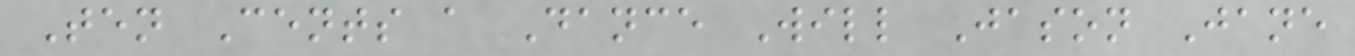Ten Cents a Dance Will Jason Jane
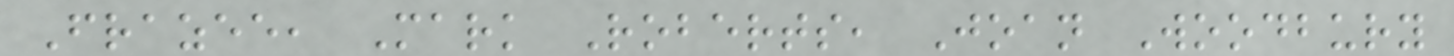Frazee, Mark Roberts, Joan Woodbury
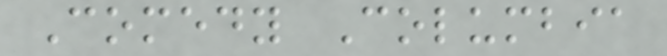Comedy Columbia
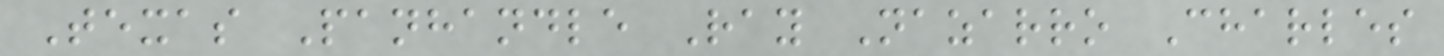Texas Panhandle Ray Nazarro Charles
